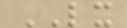LX
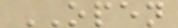OPEN
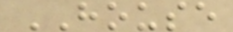HOUSE
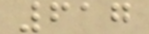617
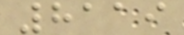8119
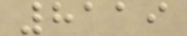8119
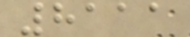8111
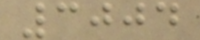3004
